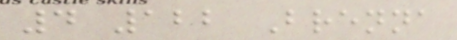4 122 Brenna
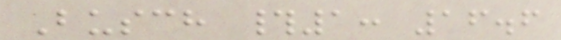Busch #1: 16.6
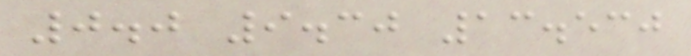0.0 9.30 13.530
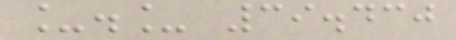_._ 39.430
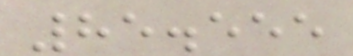85.555
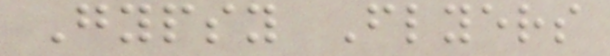Gypsy Flyers
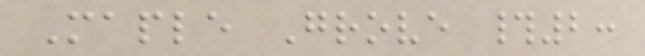Maple Grove #2:
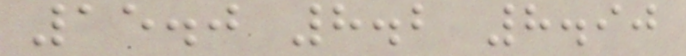15.0 8.2 8.90
